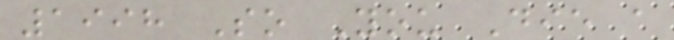1998 So You Die a
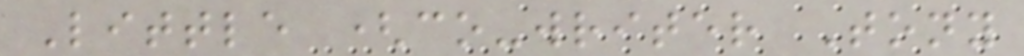Little (co-writer Tony
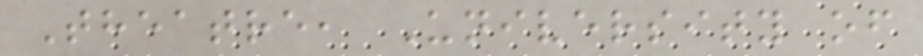Theatre, University of
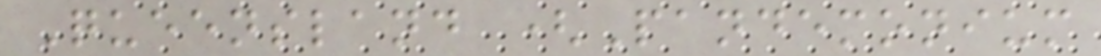Queensland (Pandemonium
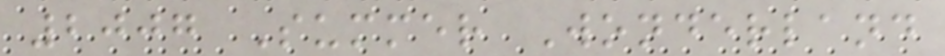2007 Summer Wonderland
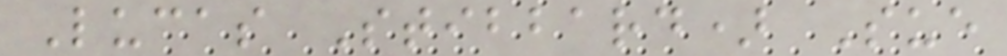Lucas Stibbard) Sue
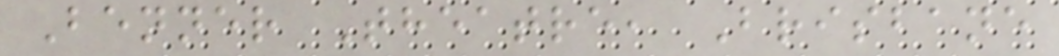Benner Theatre, Brisbane
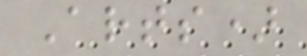Arts)
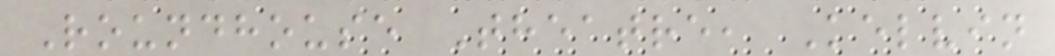Roundhouse Theatre, Kelvin
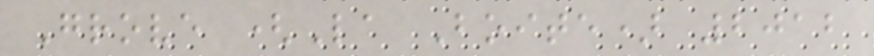Grove (La Boite) 2012
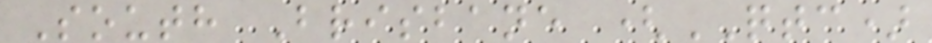South Brisbane (QTC)
